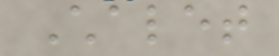Chalet
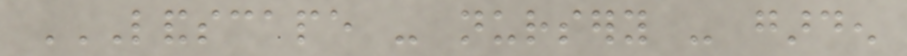LANDSCAPE - NURSERY - GARDEN
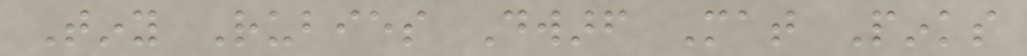Tiny Rubies Dwarf Mat Pinks
